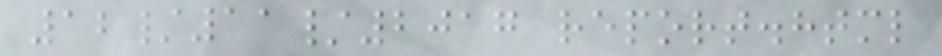12/11/2017 report.html
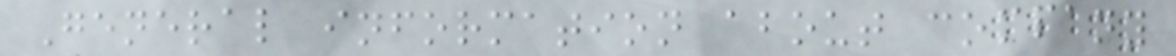General information about company
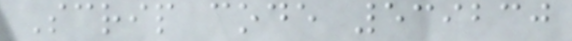Scrip code 539230
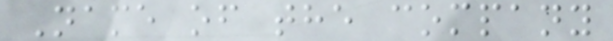Name of the company
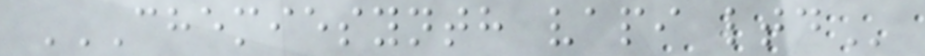CHEMIESYNTH VAPI LTD
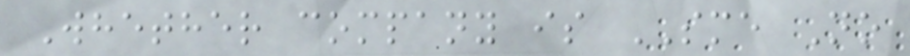Whether company is SME No
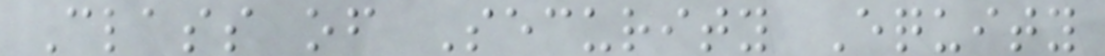Class of Security Equity
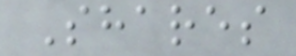Shares
